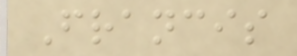Francis
